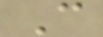C
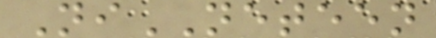NiNETEEN
